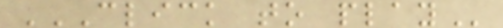CLICK TO PLAY
